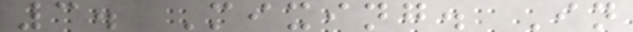3. Mixing. In
